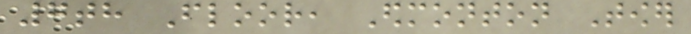7th Floor, Edmonton Tower
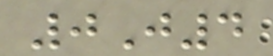0J4
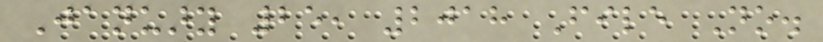January 25, 2018 File No.
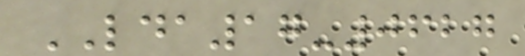LDA17-0627
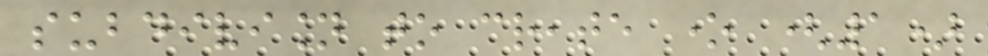subdivision to create one (1)
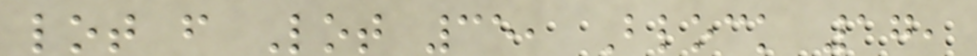lot from Lot 35, Block 17,
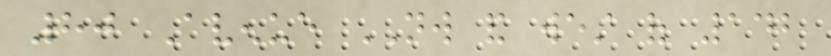80 Avenue NW and west of 142
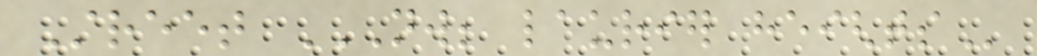Street NW; LAURIER HEIGHTS
